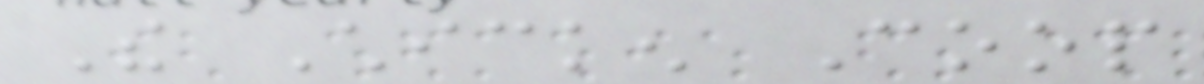The Chicken Coop
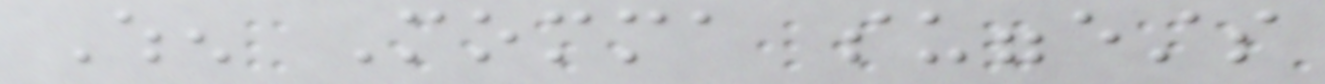When Momma suggests
